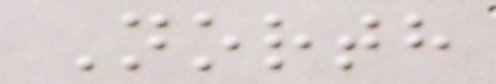North
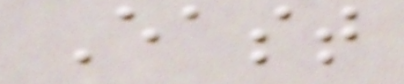East
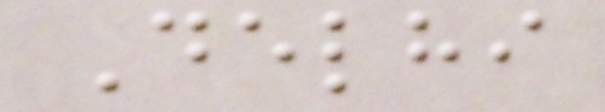Delhi
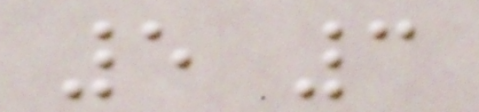5 3
